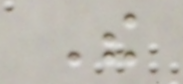The
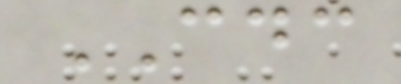CDC
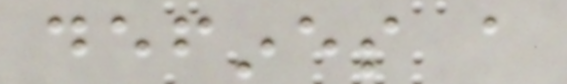defines a
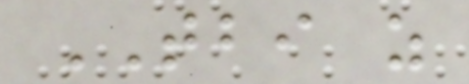TBI as
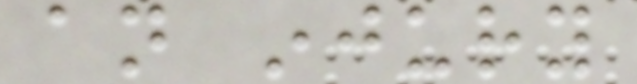an injury
